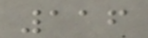116
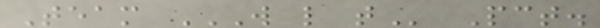Team W L T Pct.
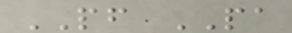PF PA
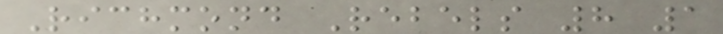Richmond Rebels 8 1
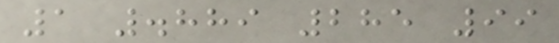1 .889 285 99
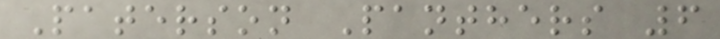Paterson Panthers 6
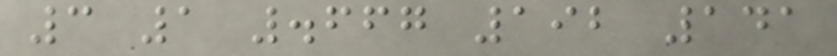3 1 .667 192 141
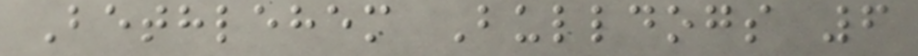Bethlehem Bulldogs 6
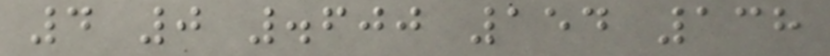4 0 .600 154 138
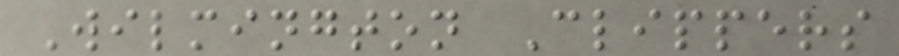Wilmington Clippers
